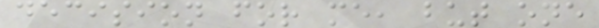decision for me, but one
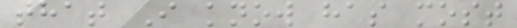that I know has most
